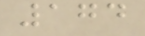174
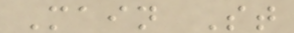Main St
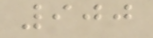900
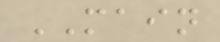MAIN
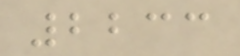2233
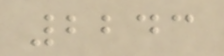2243
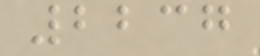2237
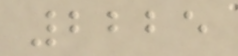2225
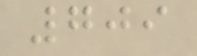709
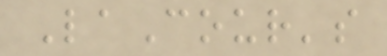LaCour's
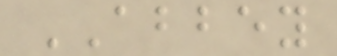ABBEY
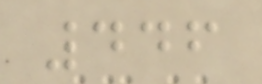446
